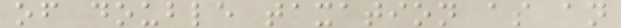of double taxation as an
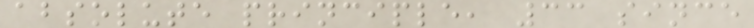absolute principle, 33 since
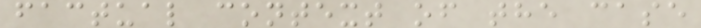factual context of the case
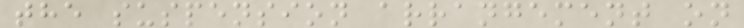the suspension arrangement on
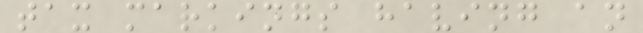tax markings having an
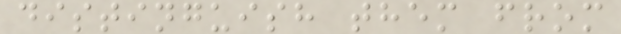distinguish them from
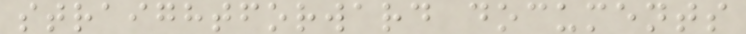straightforward documents
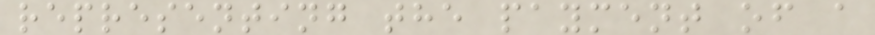representing the payment of a
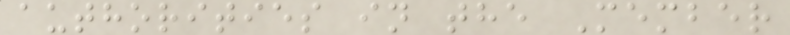authorities in the Member
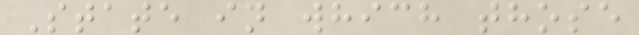State in which those
